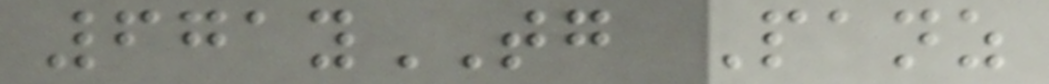671yTG Panz
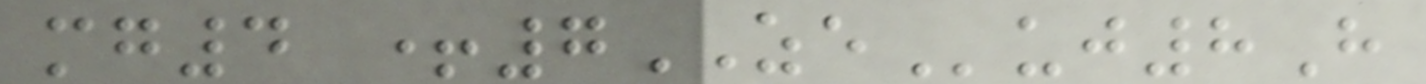mg4 +7ZEuj8H
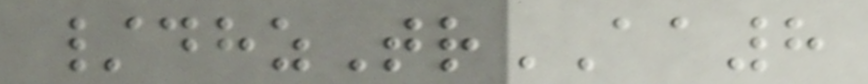/dhzTrAA8
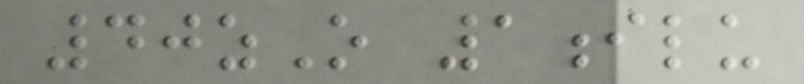40zO 1ilu
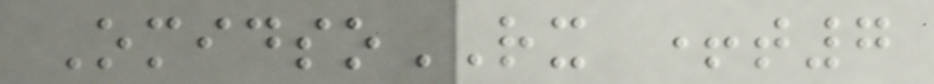OmidsoRX +t7
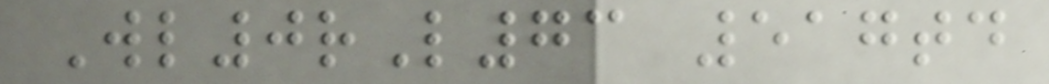Wl0rL73 517td
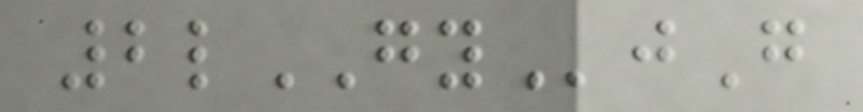2lGYjG
